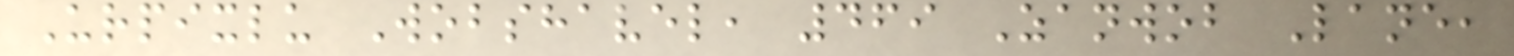Urpixlu Wobshavel, 469 Zanwob Lane,
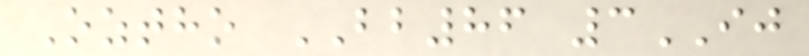Oztho BB86 3IJ
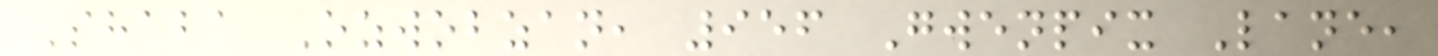Shaba Ozwobzan, 956 Gwenpix Lane,
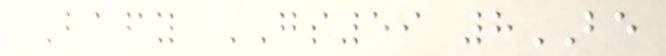Bafy GS59 8BE
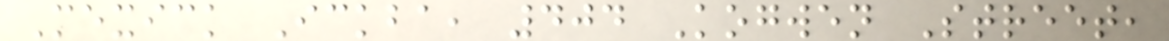Mexick Ickba, 404 Kogwen Street,
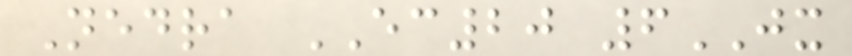Nedra EC20 6JX
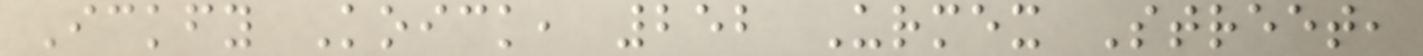Ickfy Koick, 252 Urmex Street,
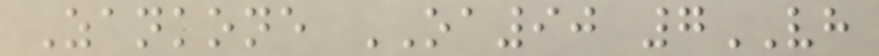Zankone OA90 7VH
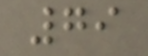79
